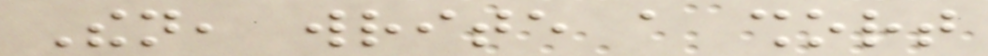Then, write a short
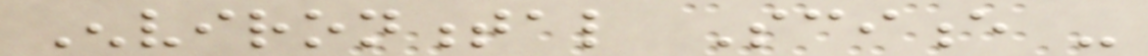Environmental Science -
